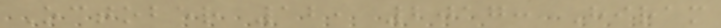October 12, 2017: Hiram
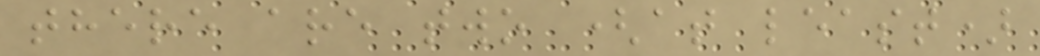there are two (at least)
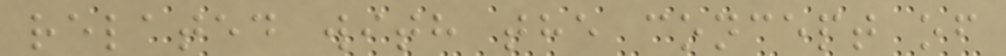related with the concept of
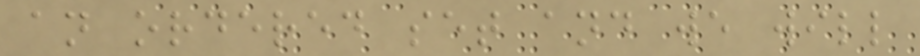an ordered set and we will
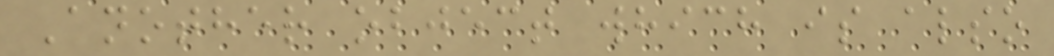Another object which is also
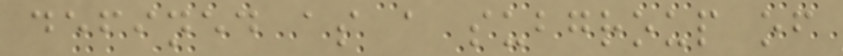defined as a subgroup of
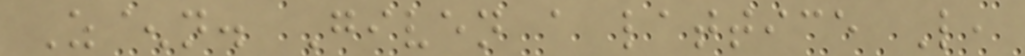Z^n. Given a lattice L,
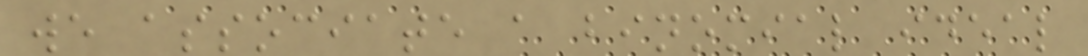we associate a binomial ideal
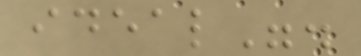ideal".
